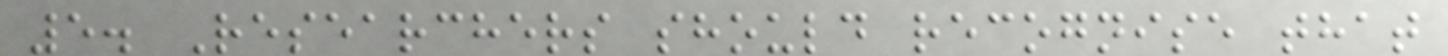5. Researchers should recognise that
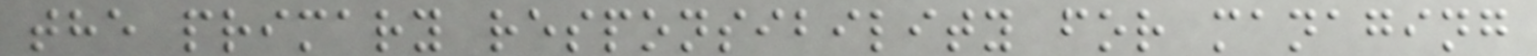the primary responsibility for managing
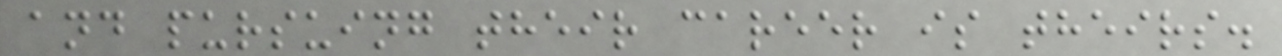and pursuing their career is theirs.
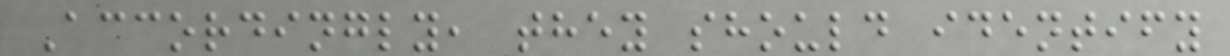Accordingly, they should identify
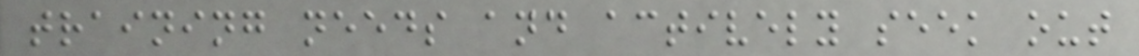training needs and actively seek out
